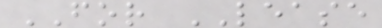FOR LEASE
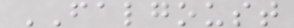FALGOUST
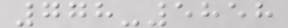778-5858
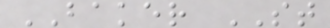BAKER ST
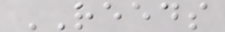REEDS
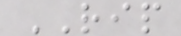RIP
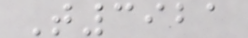T3921
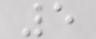5
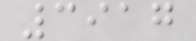3917
